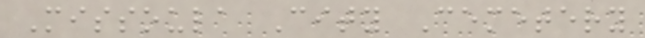Missoula City Cemetery
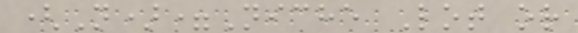(N)=Niche Lot or
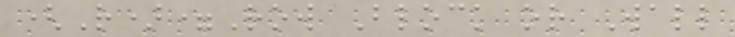(R)=Row Block or Wall
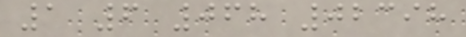1 6 068 02398
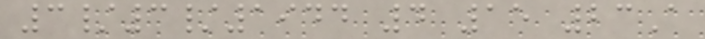3/3/1944 4 15 23A
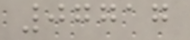07717
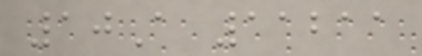10A 11211
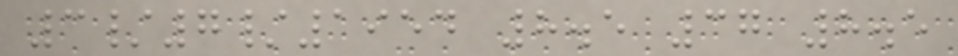3/7/1954 8.5 37 8.5
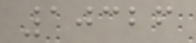10326
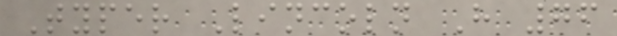Typer Lincoln H 76
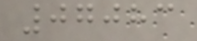07083
